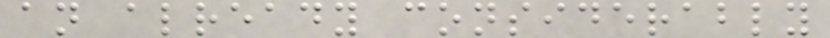an already considerably
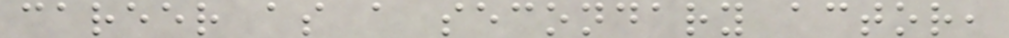career as a secondary actor,
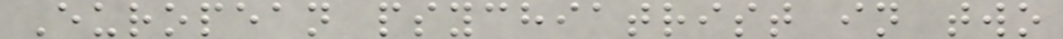European psychiatrist in two
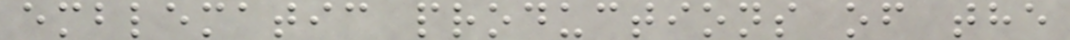emblematic productions of the
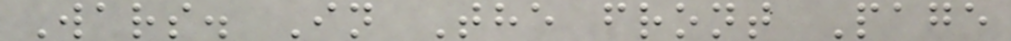Wars. In The front Page
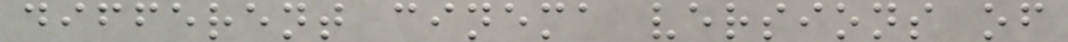different cinema versions of
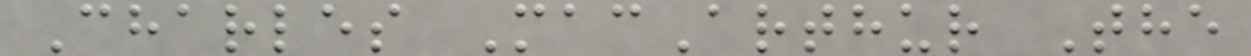Charles MacArthur The
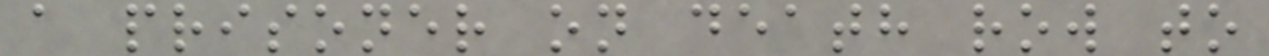a prisoner on death row to
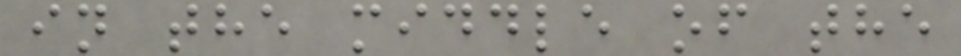in the middle of the
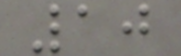10
